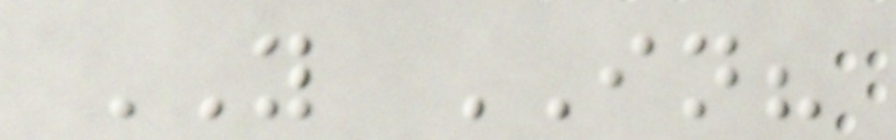YOU IN?
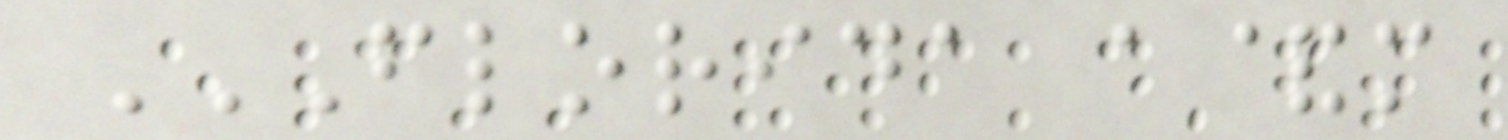FLORIDA A&M
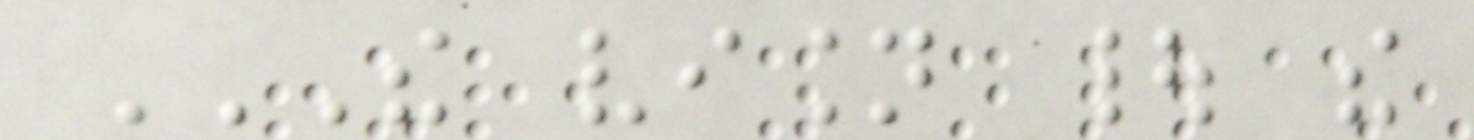THE VISION | THE
